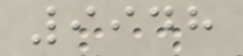9948
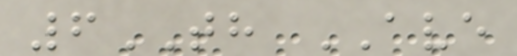6TH AVE
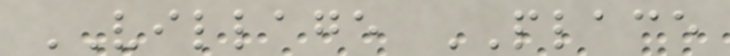VILLAGE PLACE
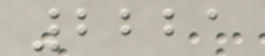2221
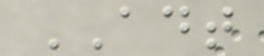ADT
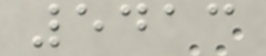5413
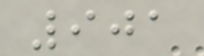901
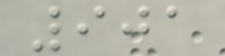901
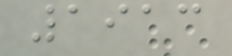1913
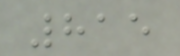815
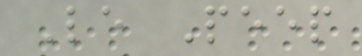Le Peep
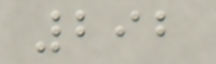292
